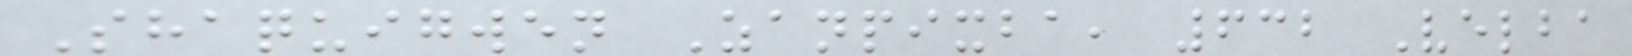Shaquigwen Zanpixba, 632 Velba
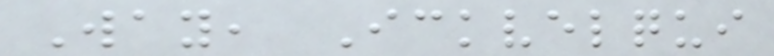Way, Ickvelqui
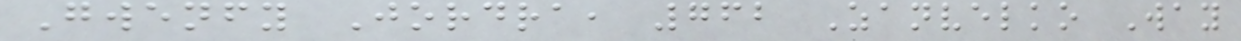Gwenfy Jordra, 762 Zanvelko Way
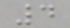4
